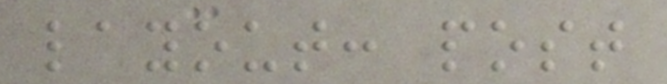layout: post
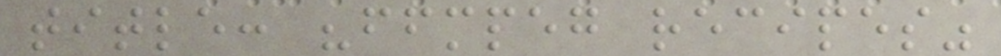title: "ffmpeg recipes"
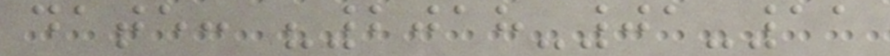date: "2018-01-11
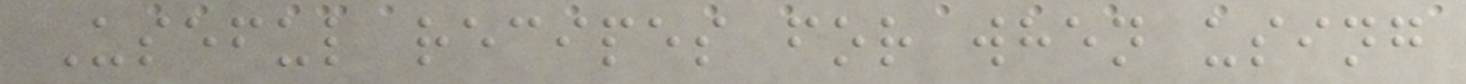Useful recipes for when using
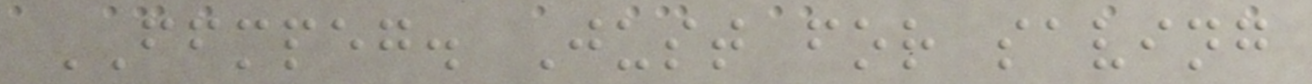FFMPEG. Just for saving
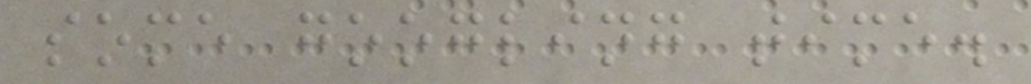some googling time.
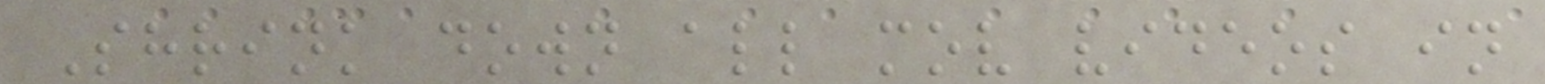Shrink down all mov videos in
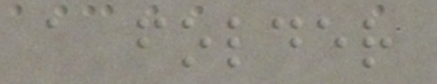a folder
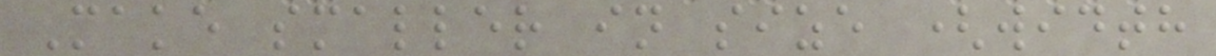Make smaller in size (width
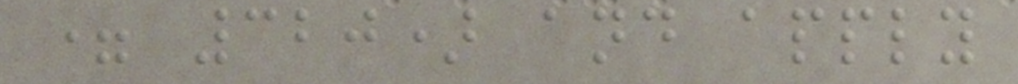= 320) and apply
